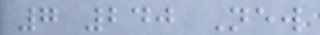7 240 New
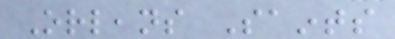Orleans Saints
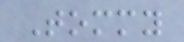Tommy
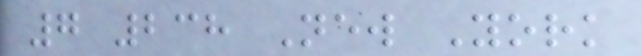7 238 New York
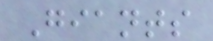Giants
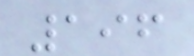196
